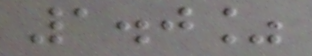1.0%
